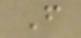F
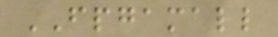FPGAMALL
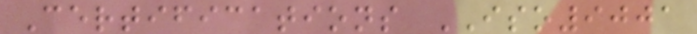Certifications ISO9001
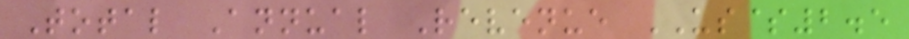Total Annual Revenue US$2.5
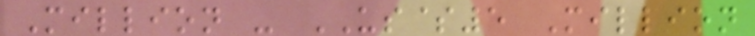Million - US$5 Million
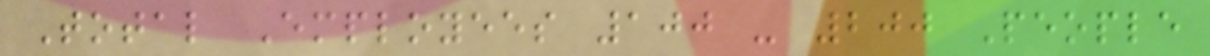Total Employees 100 - 200 People
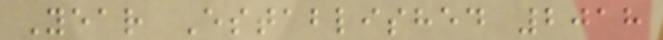Year Established 2018
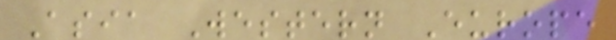Asia Western Europe
